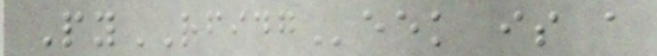PyRFIDGeek is a
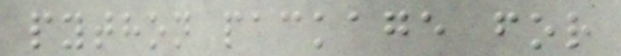python package for
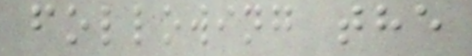following the
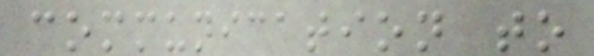communication to
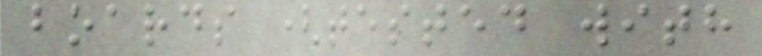boards (tested with
